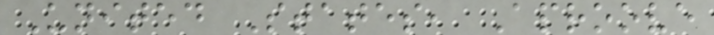United States, Aproove
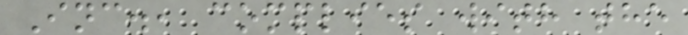Inc., complies with the
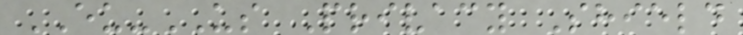EU-US Privacy Shield
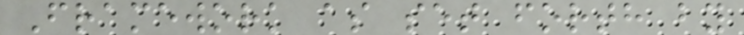Framework as set forth by
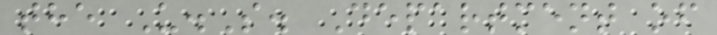the U.S. Department of
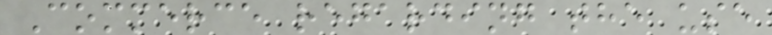Commerce regarding the use
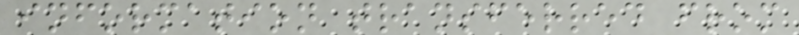information transferred from
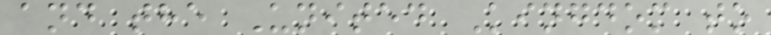and the United Kingdom to
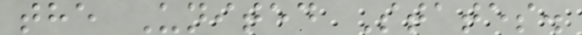the United States.
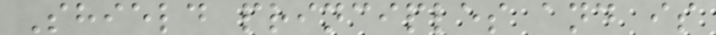Shield principles and is
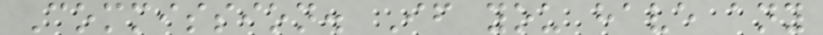Commission. If you have any
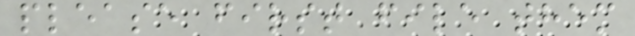please first file them
